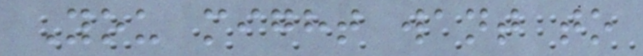You might want to
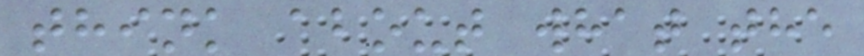think about what the
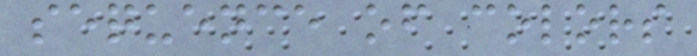sequence of colors
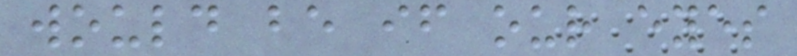would be if our eyes
